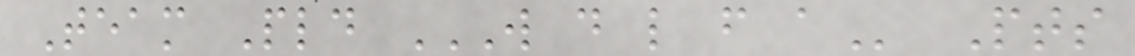Team Pld W D L F A Pts
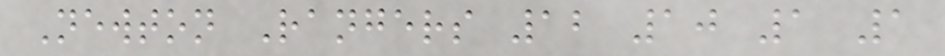Newton Rangers 12 10 1 1
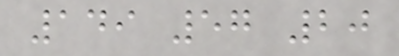149 57 20
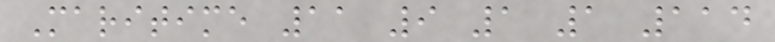Maritime 11 9 1 1 114
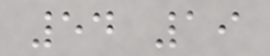54 19
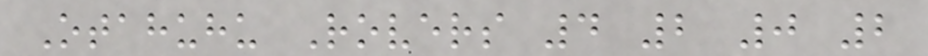Otahuhu Rovers 4 2 0 2
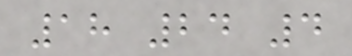18 24 4
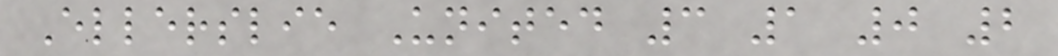Ellerslie United 3 1 0 2
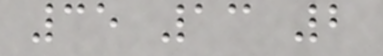35 13 2
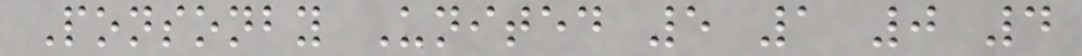Ponsonby United 5 1 0 4
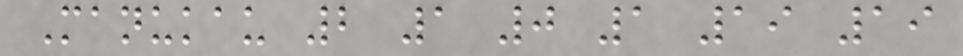Manukau 2 1 0 1 19 19
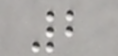2
